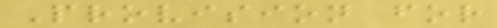Provision for
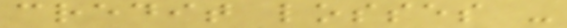credit losses -
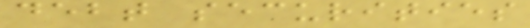debt securities
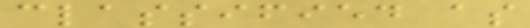classified as
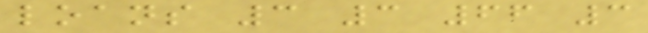loans 3 3 66 3
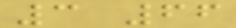3 66
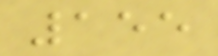155
